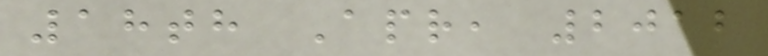18th Apr, 2012
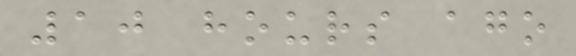10 hours ago
